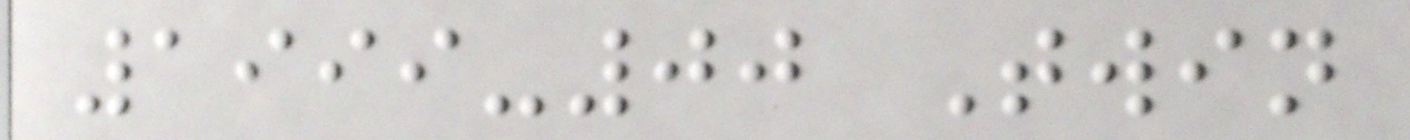1999-00 Twin
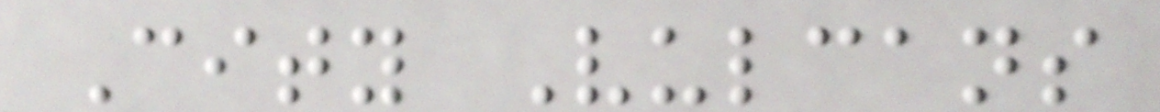City Vulcans
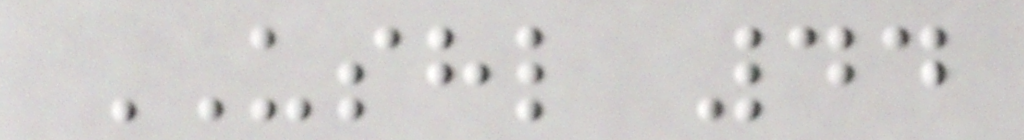USHL 44
